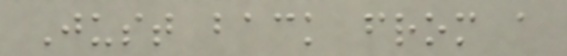Just back from a
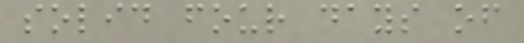solid four days of
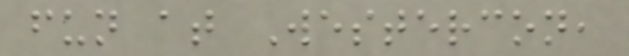fun at Westercon,
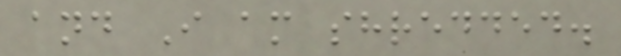and I am shredded.
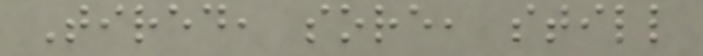Tired, sore, still
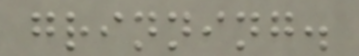grinning.
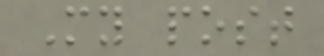My post
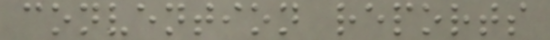convention reports
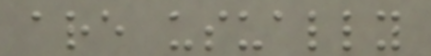are usually
